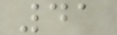41
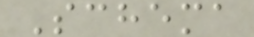Schema
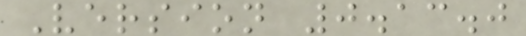Version 0.13.0
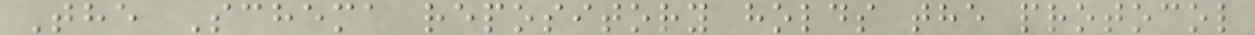The Schema repository holds the protocol
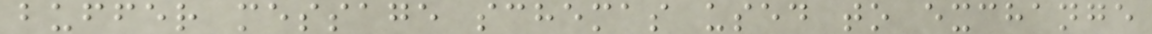buffer message schemas used to exchange
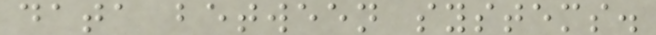data between systems.
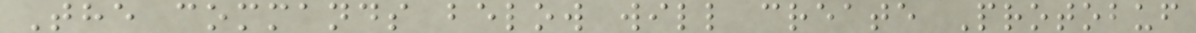The commands below will create Protobuf
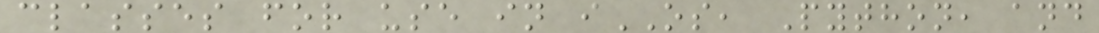classes for use in iOS, Python, and
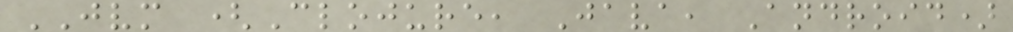JVM (Clojure, Java, Android)
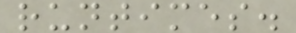runtimes.
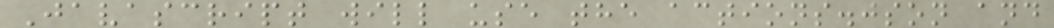Javascript will use the actions.json and
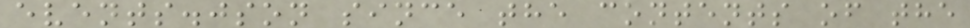events.json since the contents of the
